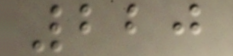220
